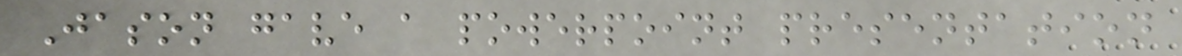Jason gave a powerpoint presentation
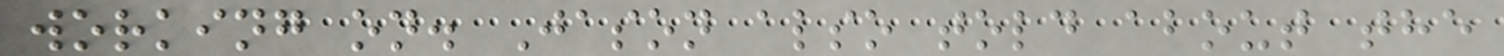working on. Jason also told about the
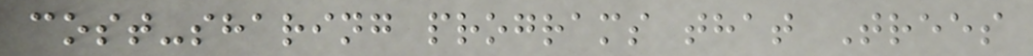cost-sharing programs that Trees
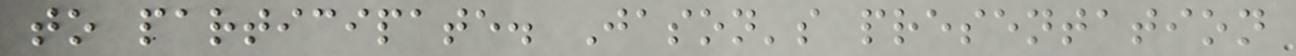to participate. Jason's presentation
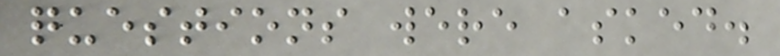questions were asked.
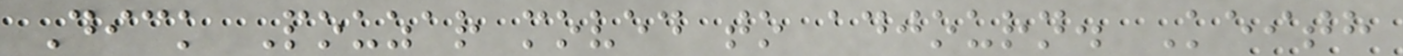Dick Pouzar moved to adjourn. Keith
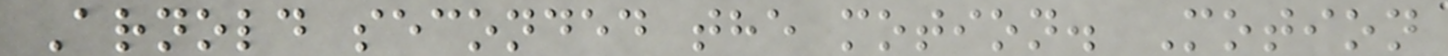Arnold seconded the motion. Motion
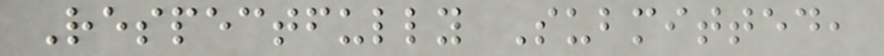Respectfully Submitted,
